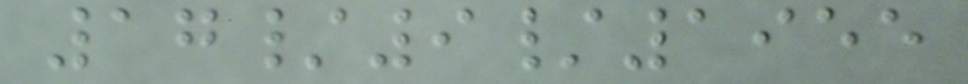17/9/1955
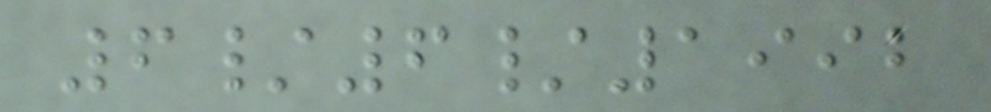6/6/1992
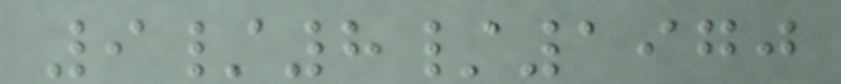9/8/1970
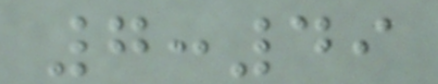7:49
